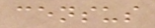census
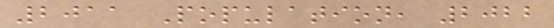2011 Population, 2022
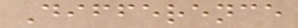Difference
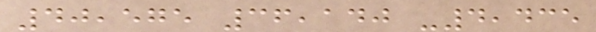40,575 36,140 -4,435
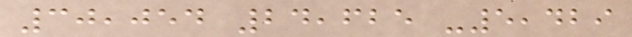30,054 24,625 -5,429
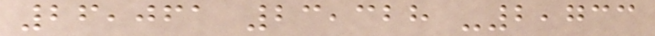26,061 23,328 -2,733
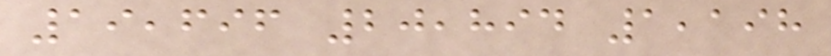19,696 20,894 1,198
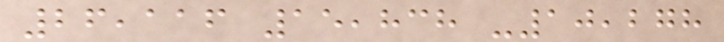26,116 15,838 -10,278
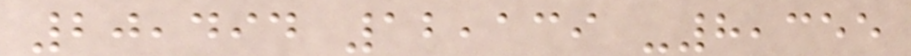20,494 12,139 -8,355
